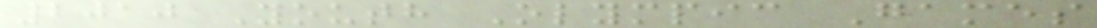2010 Youth Olympic Games
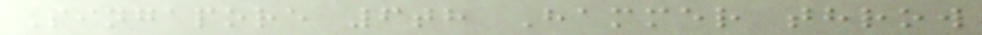Singapore 6th Hammer throw
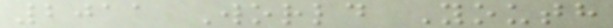2011 World Youth
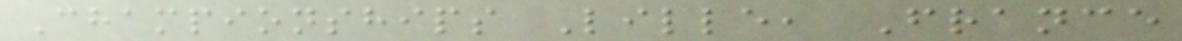Championships Lille, France
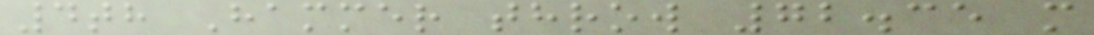4th Hammer throw 72.35 m
